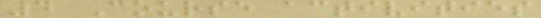4 Course activities
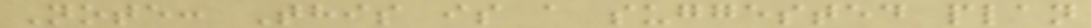Note: This is a suggested plan
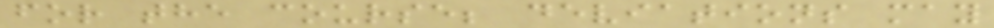for the course; deviations may
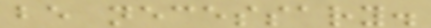be necessary.
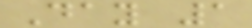Day 1
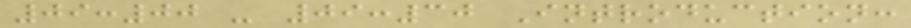09:00 - 09:30 Introduction:
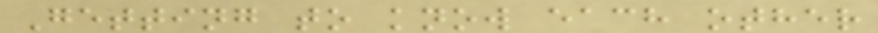Getting to know each other
